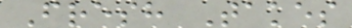Fresh Takes
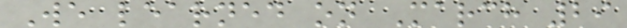We learned on March 29
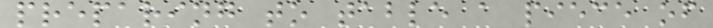preparing to table a piece of
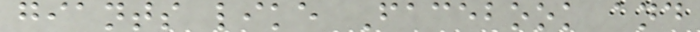giants like Facebook and
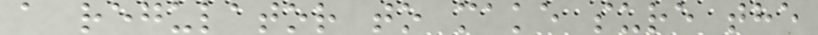a regulator to make sure the
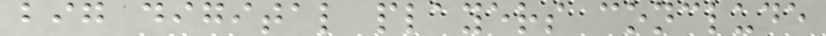big digital players conclude
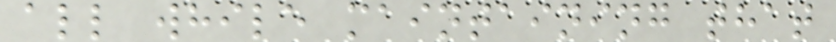all while maintaining that
